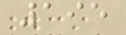195
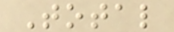Total
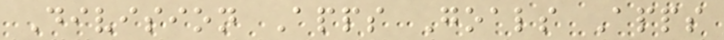Division Apps Goals Apps
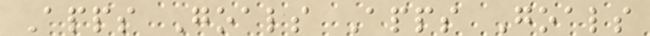Apps Goals Apps Goals
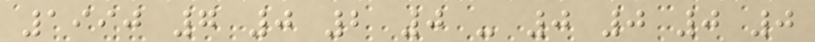1990 7 0 2 0 - 0 0 0 0
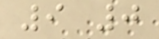9 0
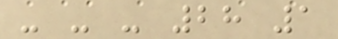- - - 28 1
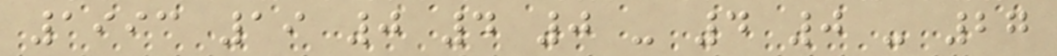1993 19 0 4 0 - 4 0 - 27
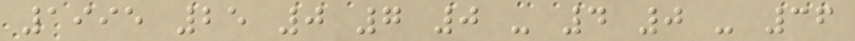1995 25 0 7 0 - 4 0 - 36
